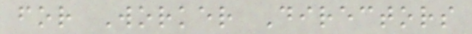for Worker Directors
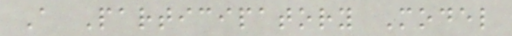A Participatory Model
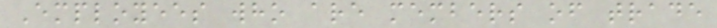Employees who are members of trade
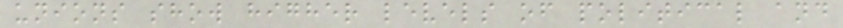unions show higher levels of political and
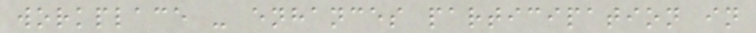workplace - enhances participation in
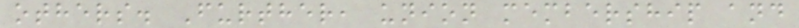others. Further, union membership and
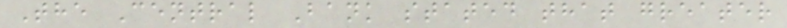The Central Bank stated that greater
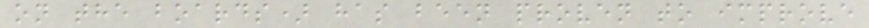on the boards) has been proven to improve
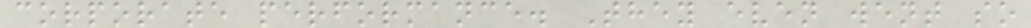corporate performance. They even went so
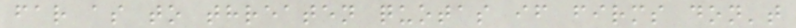far as to threaten quotas if firms don't
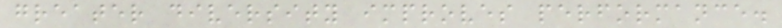greater diversity improves performance.
